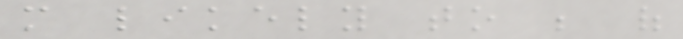more likely to be of
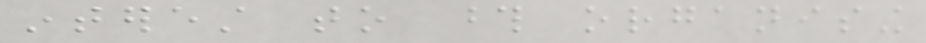interest to those organising
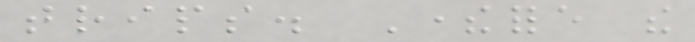trips. Therefore the
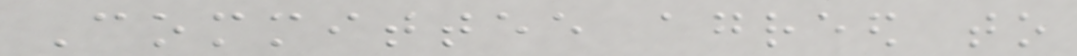Committee agreed to
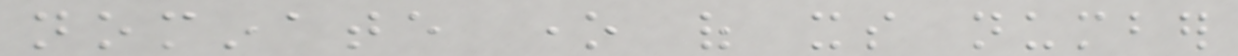nominate one of its number
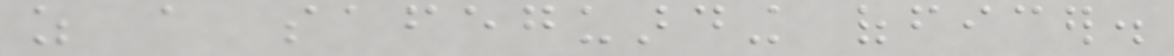as a safeguarding officer.
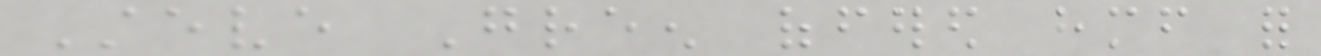Steve Green offered himself for
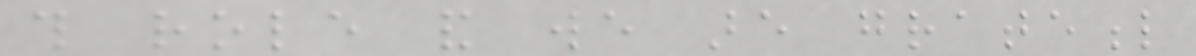this role and we are grateful
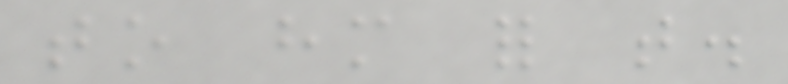to him for that.
